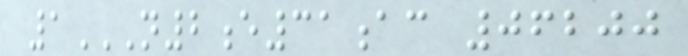1N2E31AC 06200
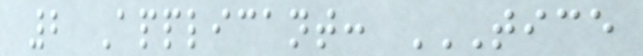2 Applicant: TICE
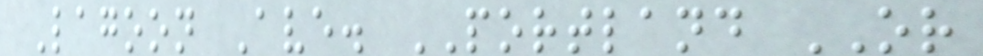Lagoon Ave. PORTLAND OR
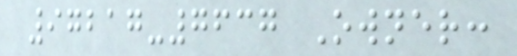97217-7637 Owner:
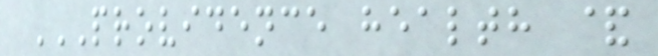PROVIDENCE HEALTH &
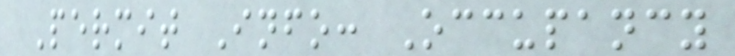Permit Info: Occupancy
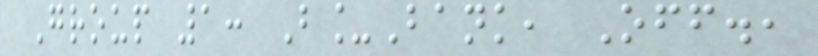Group 1: B_Bank, Off.,
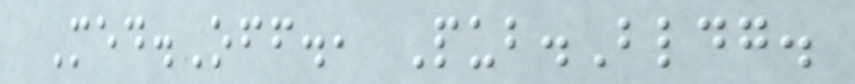Med.Off., Pub.Bldg.
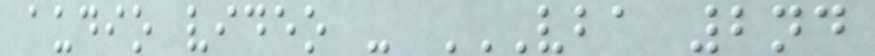audio video - VBA 2ND
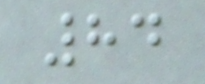84
